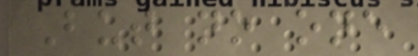But no one
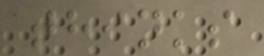thinks
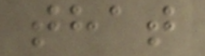that
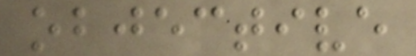objective
